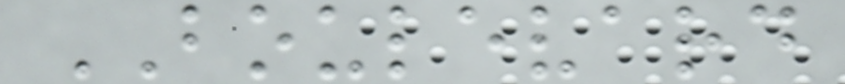BOULEVARD
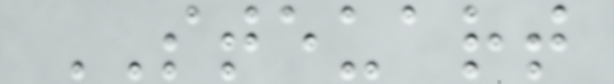STEUART
